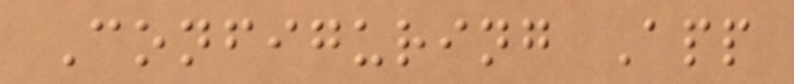Configuring App
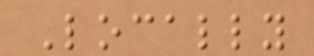Locally
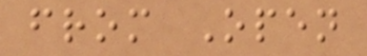from Open
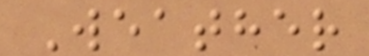Weather
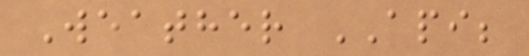Weather API;
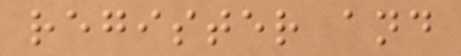register and
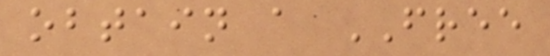obtain a FREE
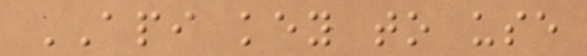API key to use
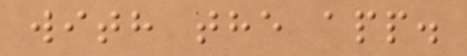with the app.
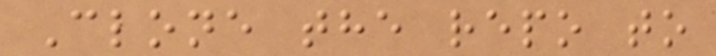Clone the repo to
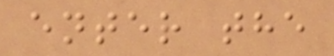enter the
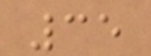35
